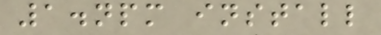1.npm install
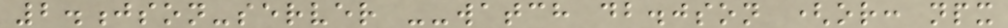2.json-server --watch db.json (or: npx
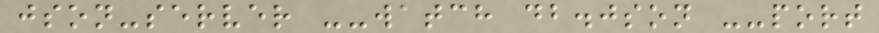json-server --watch db.json --port
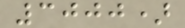3000)
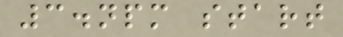3.npm start
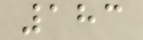183
